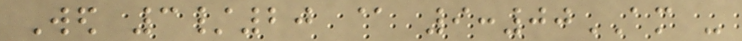Wed 3/20 @ 9:00AM -
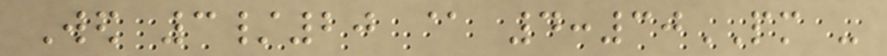Wed 3/20 @ 4:30PM -
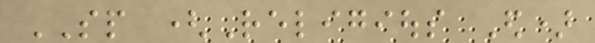SP (Religious Ed)
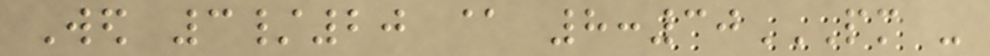Wed 3/20 @ 8:30PM -
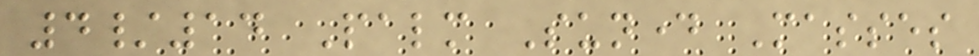4/14 Palm Sunday Masses
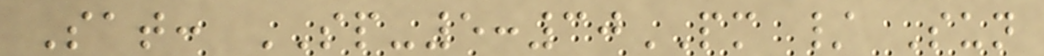Sat: SP-5:30PM / Sun
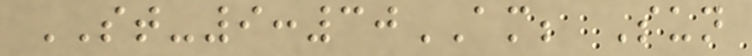ST-9:30AM; Sun
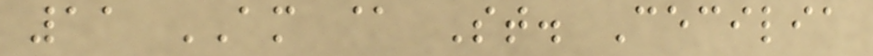11 AM @ St. Cecilia
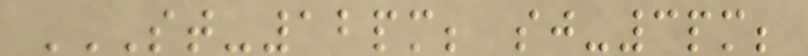ST-12PM; SJ-3PM;
